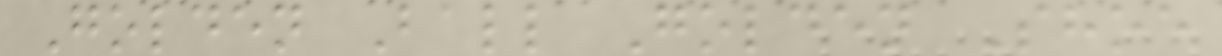Golden Ball Golden Shoe
